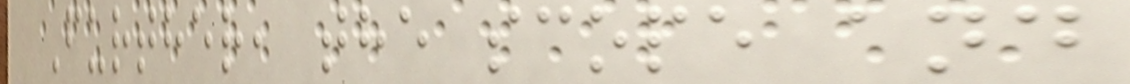Further, the scope and
